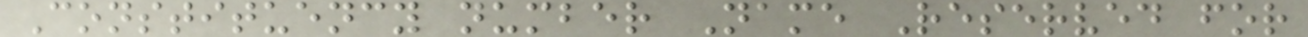Constituency number Name Reserved for
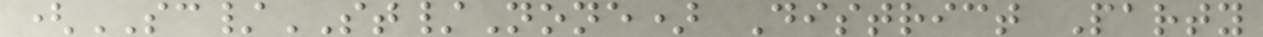(SC/ST/None) District Party
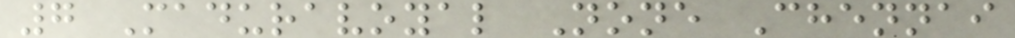7 Maduravoyal None Chennai
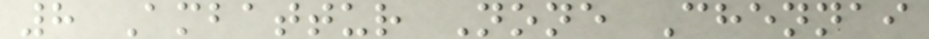8 Ambattur None Chennai
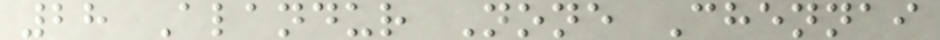28 Alandur None Chennai
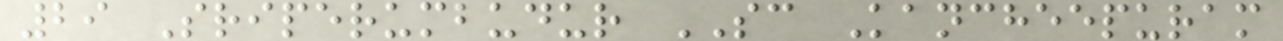29 Sriperumbudur SC Kancheepuram
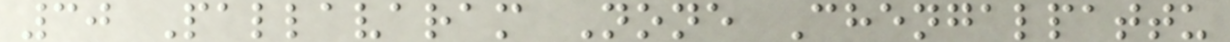30 Pallavaram None Chengalpattu
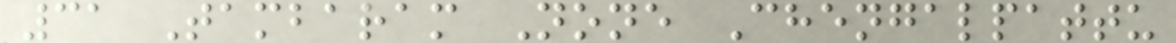31 Tambaram None Chengalpattu
